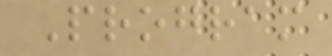Program
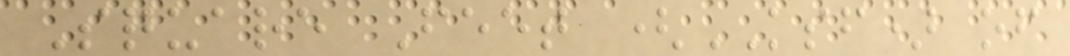Square Feet (KSF) of
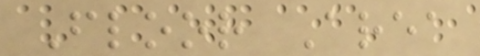Floor Area
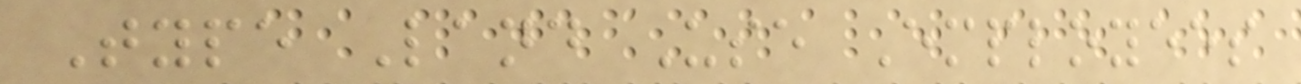Type Land Use Employees
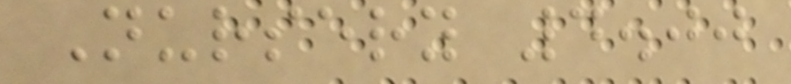Nursery 4.00
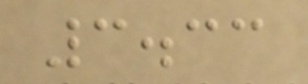3.33
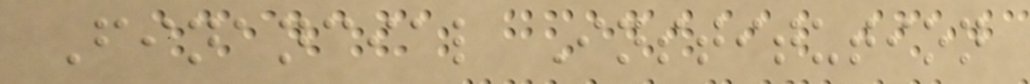Financial Institution
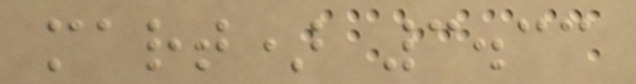mart) 3.33
